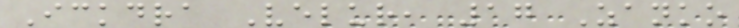Ickdra Velur, 17 Zanko
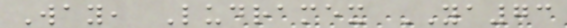Way, Ludramex YA73
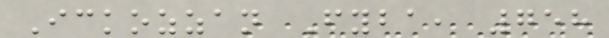Ickozzan Fyba, 758
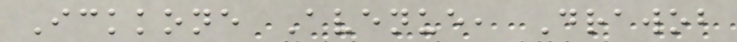Ickkone Avenue, Drawob
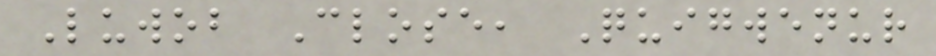Luwob Close, Quigwenur
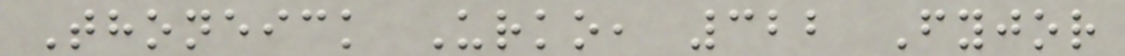Thoneick Urko, 322 Fyjor
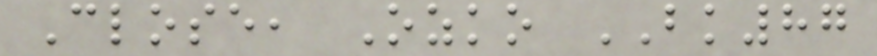Close, Ozko BK87
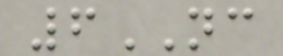6NC
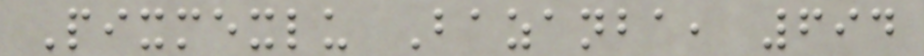Pixmexlu Bazanba, 694
